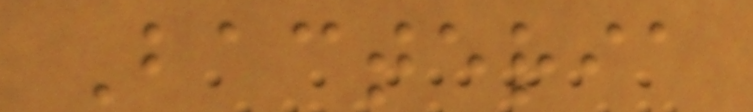Bacteria
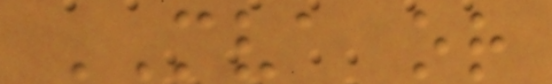MVA or
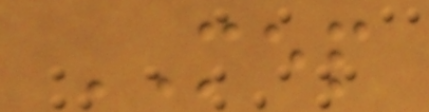MEP
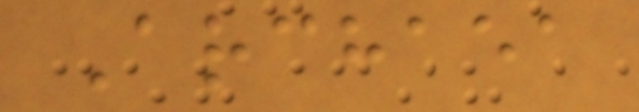Archaea
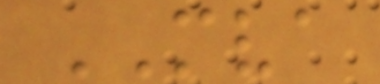MVA
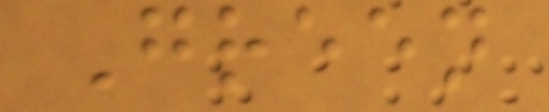Green
